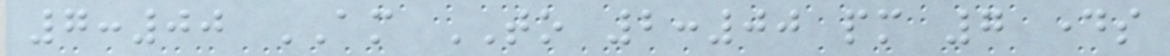7:00 AM TO 2:00 pm 7 days
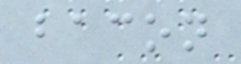bacon
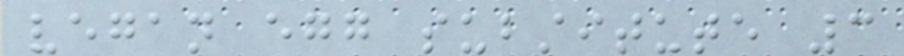vegan egg substitute 3
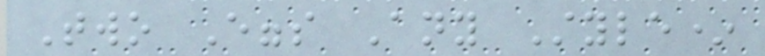Two Eggs Any Style*
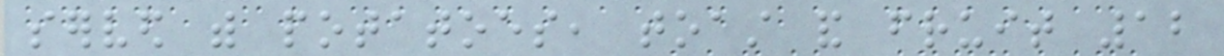served with potatoes, toast and fruit 12
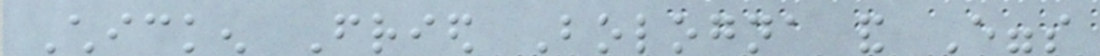Chicken Fried Bologna and Eggs
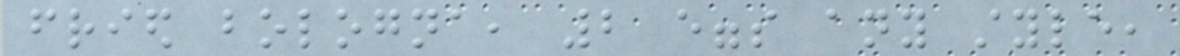fried bologna, 2 eggs any style,
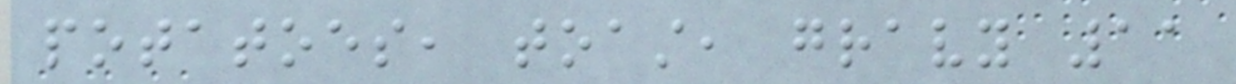potatoes, toast, gravy 11
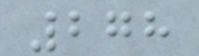278
